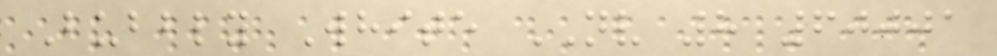Bubbly White NV 8 60001
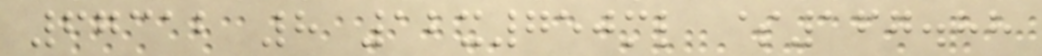67312 8 12x750ml $167.88
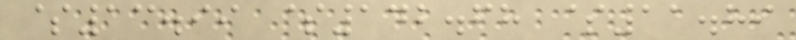$13.99 $142.68 $11.89
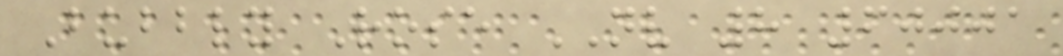Bubbly Rose NV 8 60001
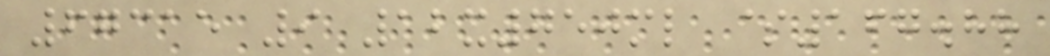67315 9 12x750ml $167.88
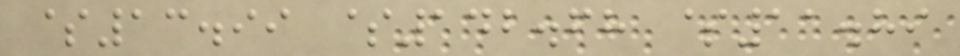$13.99 $142.68 $11.89
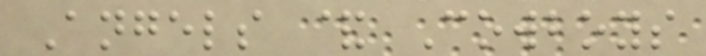Angels & Cowboys
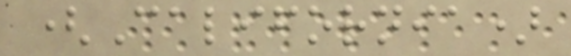(California)
